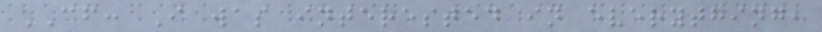CF: I was interested in everything,
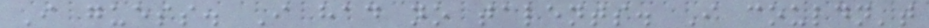I guess. I had no talents. I couldn't
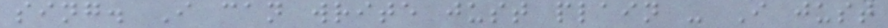sing. I can write just plain - I just
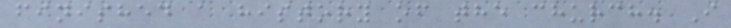finished a history of the church. I
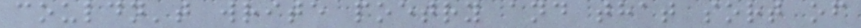couldn't write poetry and that sort of
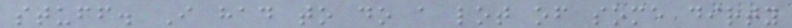stuff. I had to do a lot of some dirty
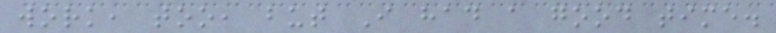work, too, but I had a good time.
